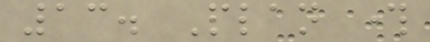13. Plan through
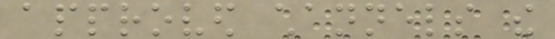approved channels the
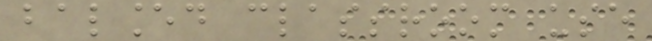balanced classroom use
